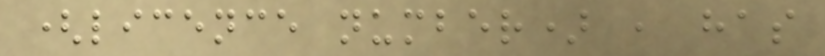(licence number) , has
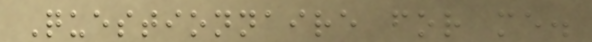Questionnaire for me.
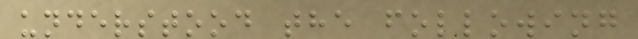understood the following
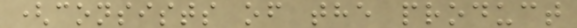(consists of the product
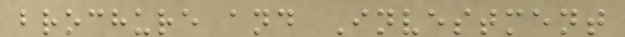brochure and Investment
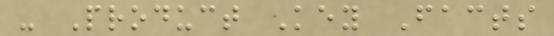- Product Key Facts
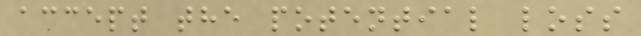accept the potential loss
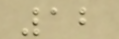12
